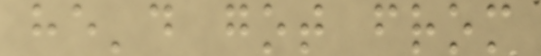he'd got from
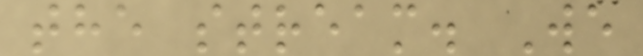the stream. We
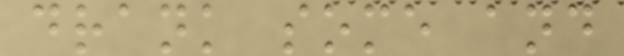drank some and
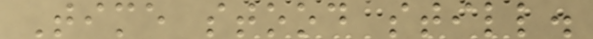Time stood still.
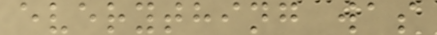everything was
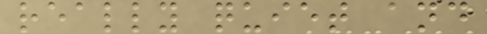really quiet and
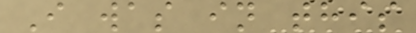I was in this
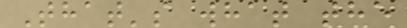That's what the
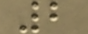2
